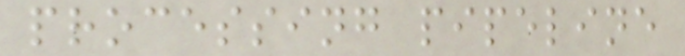processing pipeline
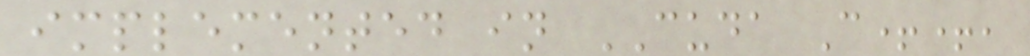implemented in CUDA C++,
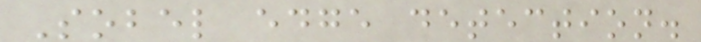Sobel edge detection.
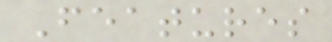Features
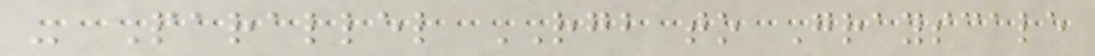- Parallel RGB to Grayscale
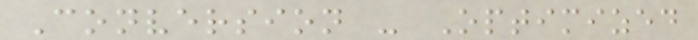Conversion - Optimized
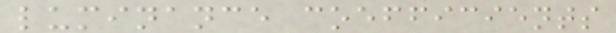luminance coefficients
